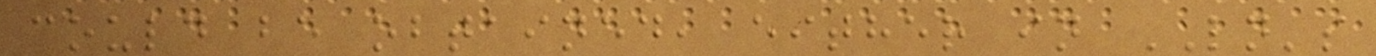could be obtained, either in LN's
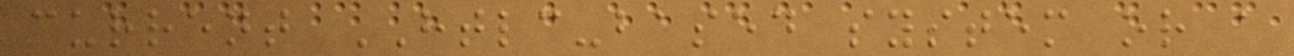current HTLC-based system or a
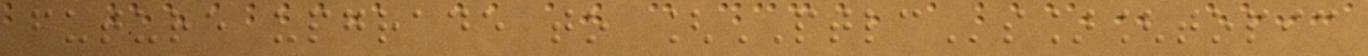future upgrade to [PTLCs][topic
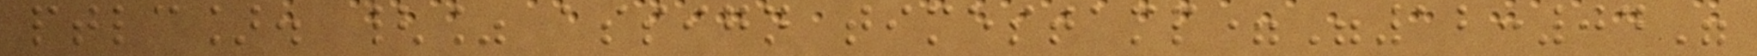ptlc]. {% assign timestamp="12:04"
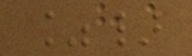%}
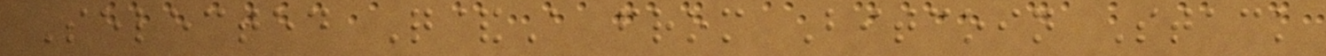Selected Q&A from Bitcoin Stack
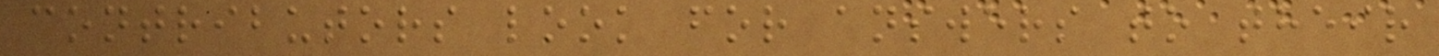contributors look for answers to their
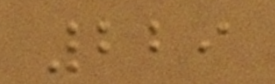229
